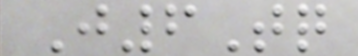J6Tq
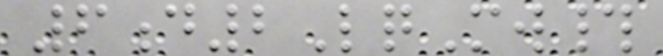6d2LqMw#
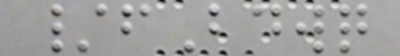/fBdwq
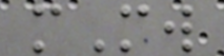mMw
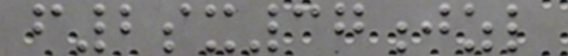f2sx37jzl
